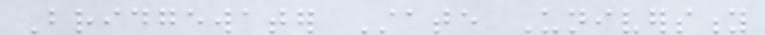Bridgewater State University
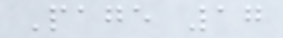Page 17
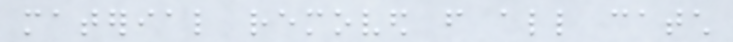material removed from all catch
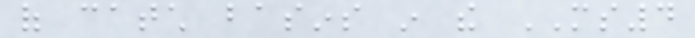of catch basins in the MS4
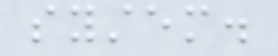system.
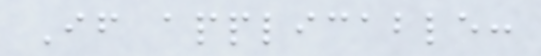If applicable:
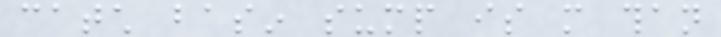catch basin sump is more than
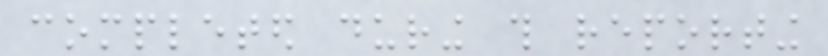completed during this reporting
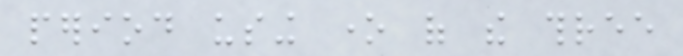period using one of the three
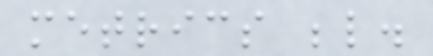metrics below.
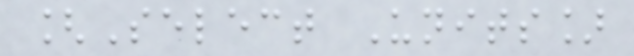[Select Units]
